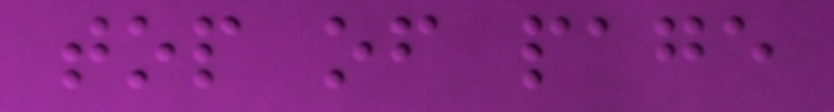top of page
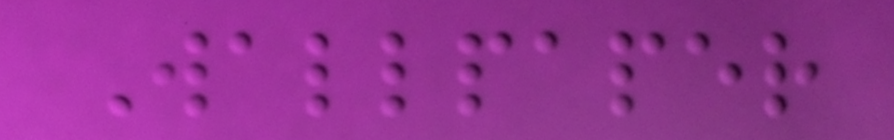Wallpaper
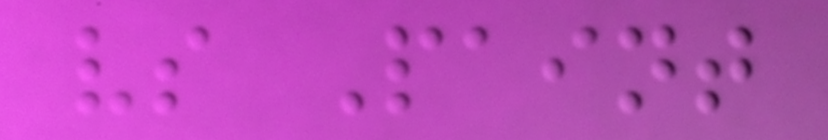vs Paint
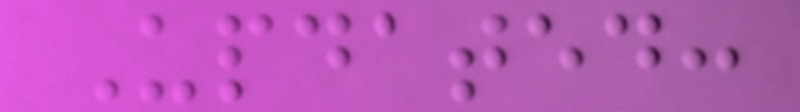Updated:
